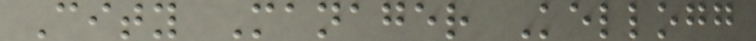City Manager Kellogg
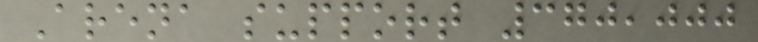Arena support 370,000
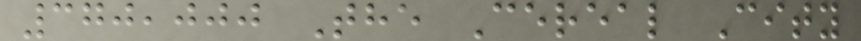370,000 The Cereal City
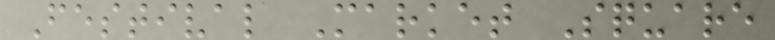Festival Market Square
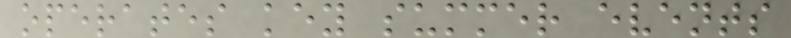operates key summer events
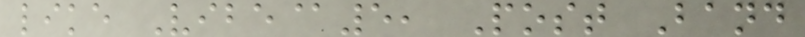like Vibe@5, Post Band
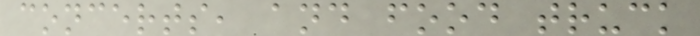concerts, and food truck
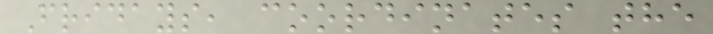Fridays, coordinates the
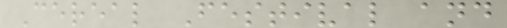Cereal Festival and
